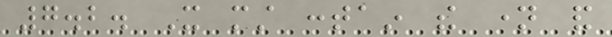7.2. It must contain the name and
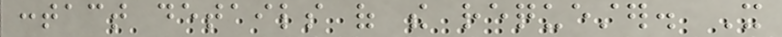contact details of the requester. It
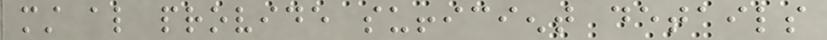must also provide sufficient details
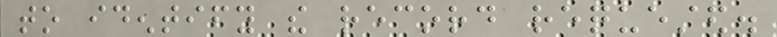to identify the record requested.
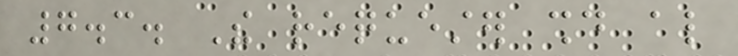7.3. The requester should also
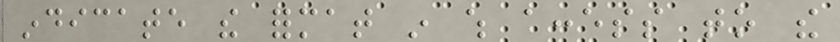indicate the format in which access to the
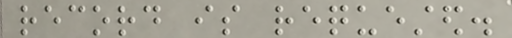record is requested.
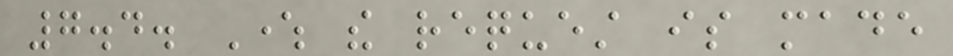7.4. Where the request is made
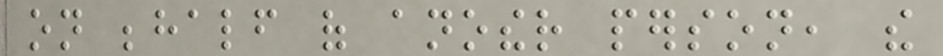on behalf of another person, the
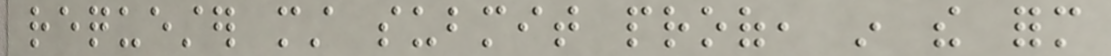requester must submit proof, in the form
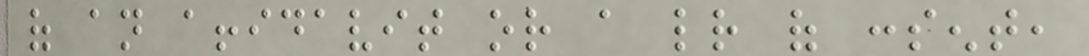of an affidavit or a letter of consent,
